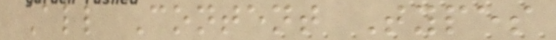All Content Types
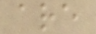are
